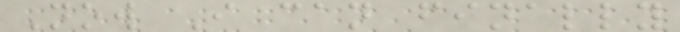Now I can finally
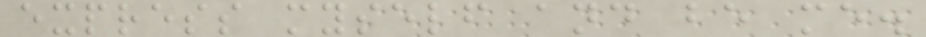express myself and be me.
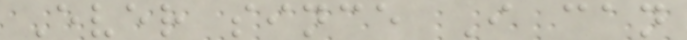Ever since I can
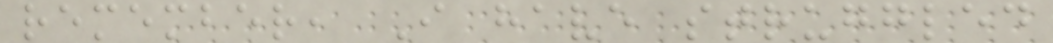remember, I have struggled
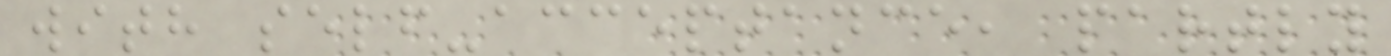with self-acceptance, partly
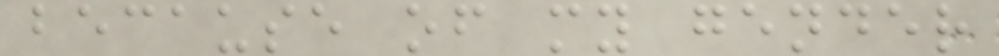because of my gender
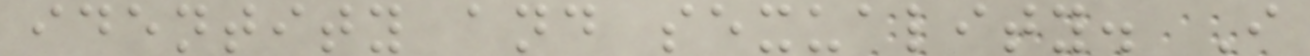identity and sexuality. I
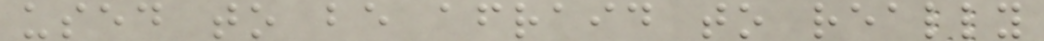used to be afraid to really
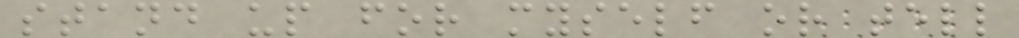stand up for myself or tell
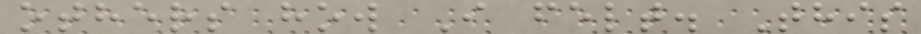others how I felt. This
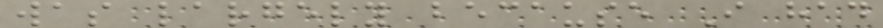was largely because I had
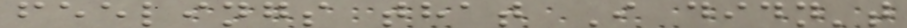feelings that I didn't
